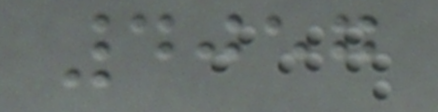4057
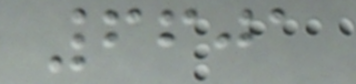6601
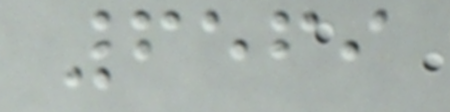6569
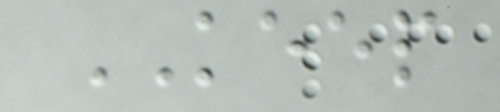KEEP
